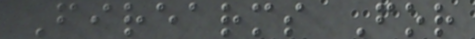Firearms For
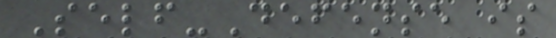Self-Defense is
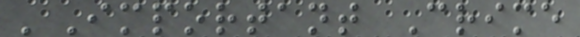'Important Crime
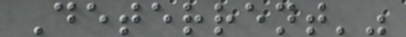Deterrent'"
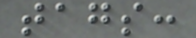tags:
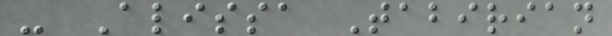- Alissa Tabirian
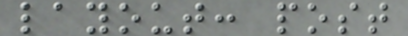layout: post
